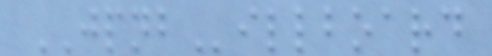JPNBillboard
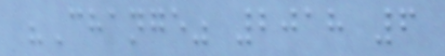"Change" 2018 6
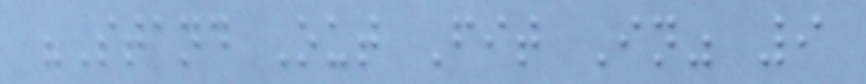"Stand Out Fit In" 9
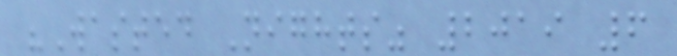"Wasted Nights" 2019 6
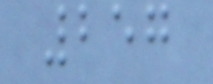257
